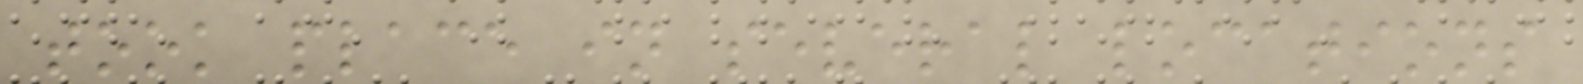took place in several locations
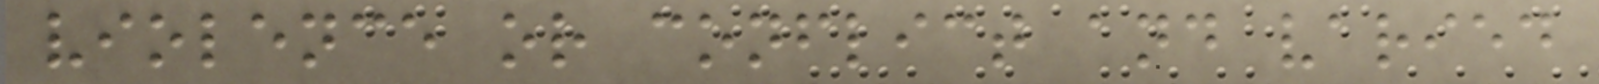violence or conflict and varied
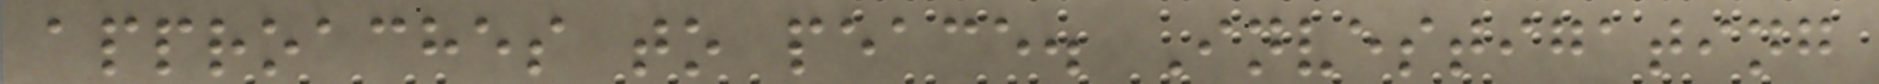approaches to peace. Investigating
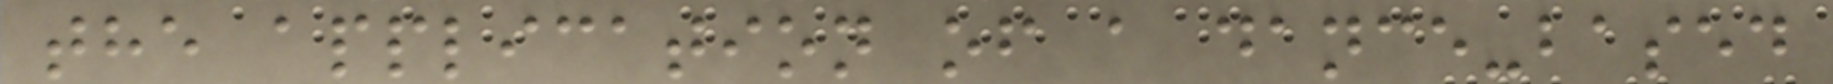the application of a dance-based
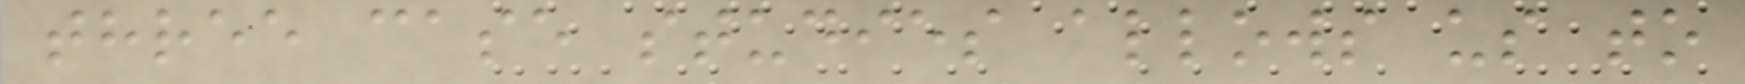three case studies allows us to
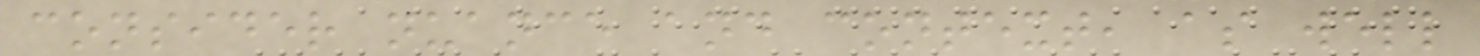consider nuance and context, as well
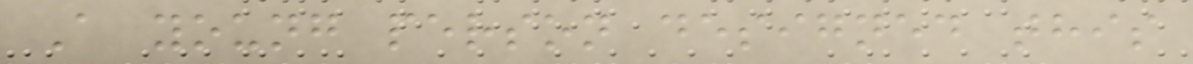A young person designed this
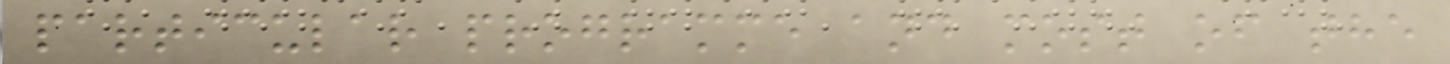particular programme and most of the
